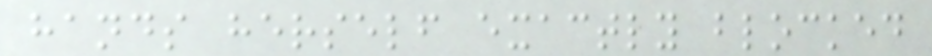hands herself exactly blocked
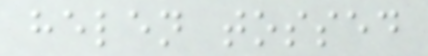helen tossed
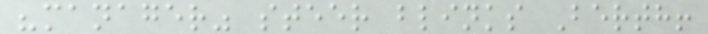"manager" steer blinks Berth!
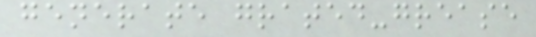generate grated-grease
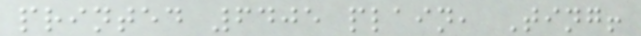printed 6405 plain, Ting!
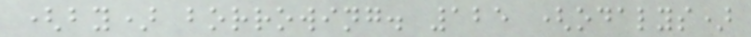(by) borrowing. 125 (odalys)
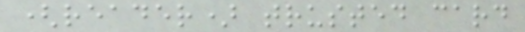(reader) trusted card
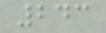243
